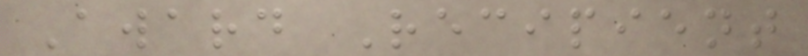Award Recipient
